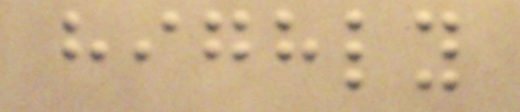highly
